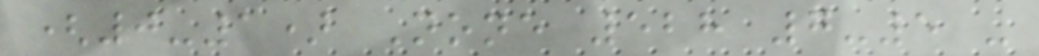(0-1) None 528 7-5 -
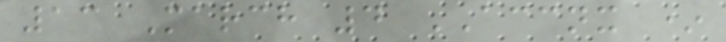13 March 4 ACCNX *
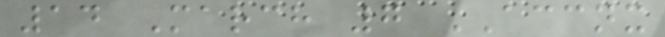14 March 7 ACCNX
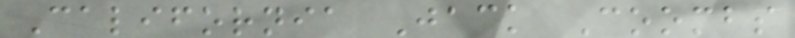California Jack Coombs
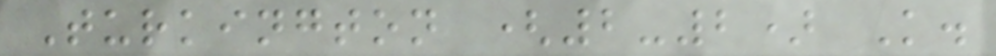Turkington (2-2) K.
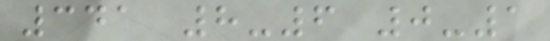341 8-6 0-1
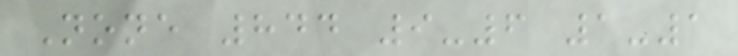None 844 9-6 1-1
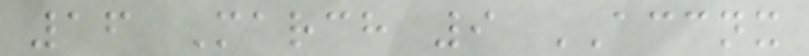16 March 9 ACCNX
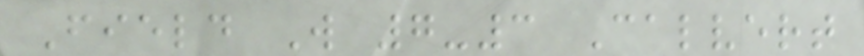Field W 7-3 Calvert
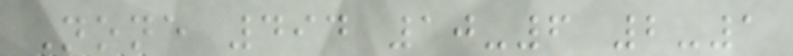None 494 10-6 2-1
